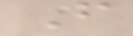From
